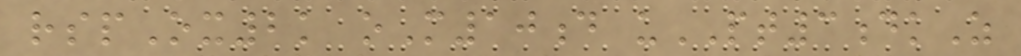rspOx2k oM10d uPT3dkZ
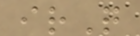irQ
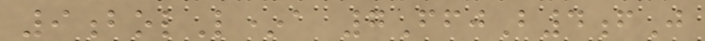9bolL*a 7FfjB4fJ
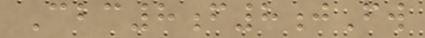Cbc8f8jFw
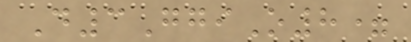D3GgiO8=
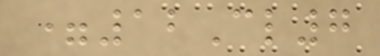=12Cl7
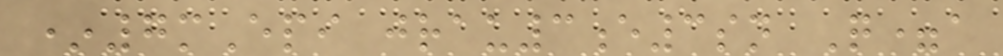*7mEpi jrau3e3sn Q=a
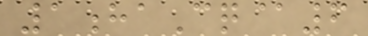1haCq@6
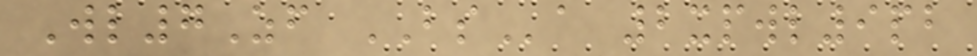Wl7Zf BSa 2xpwl9pb
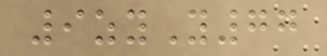9zyY77
